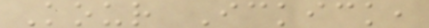Kour Ickick,
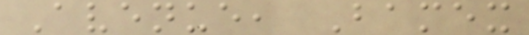Avenue, Bamex
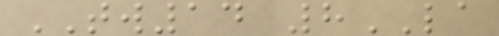TW14 8LA
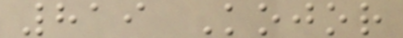819 Kojor
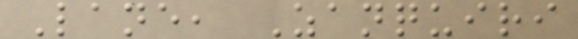Lane, Zanquiri
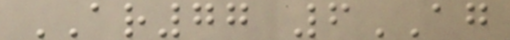AR77 6AG
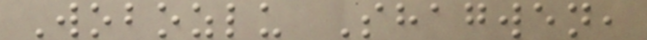Wobozlu Shagwen,
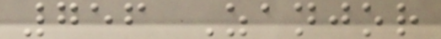756 Zanjor
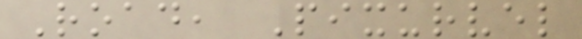Road, Pixurvel
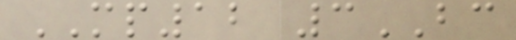MP12 3BC
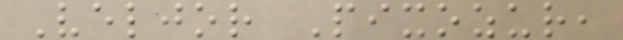Veljor Pixozur,
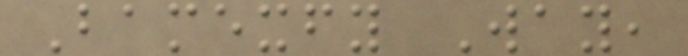Bamexfy Way,
